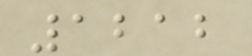1212
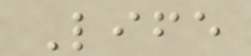Life
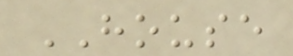HOUSE
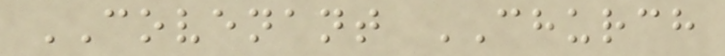COVENANT CHURCH
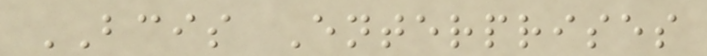BCIS Enterprises
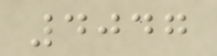4047
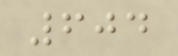604
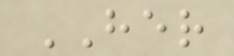HER
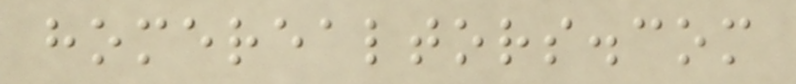homerealtors.com
